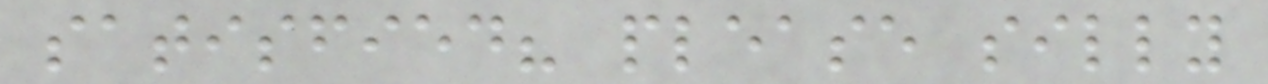satisfied? please silly
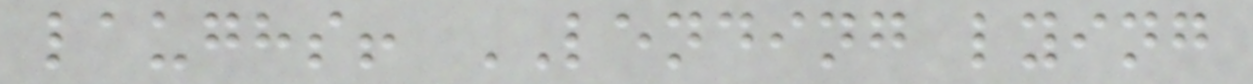laughs! LENDING lying
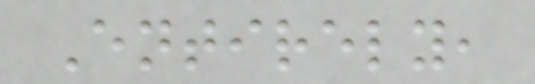Entirely,
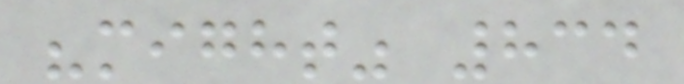"might" 834
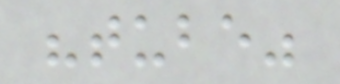"tube"
